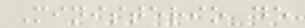Ministerio de
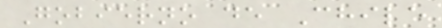Gobierno de Chile
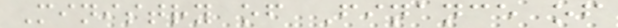Ministry of Finance of
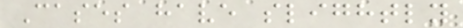Cases have slightly
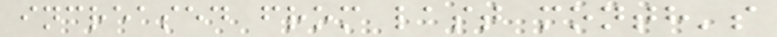increased from last month's
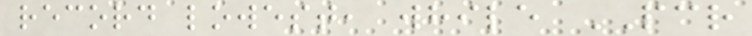record lowest, while PCR
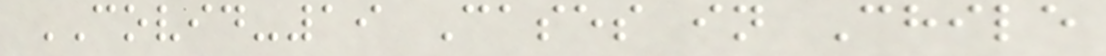COVID-19 Cases in Chile
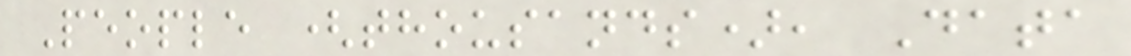People (thousands), Data
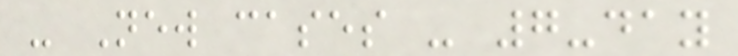- New cases - 7-day
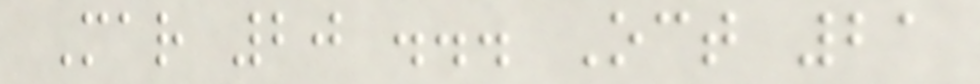Mar 20 ... Oct 21
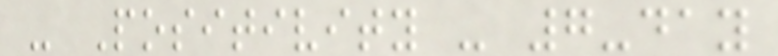- Positivity - 7-day
